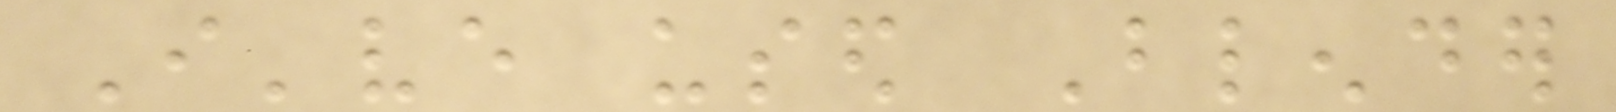I've used Blender
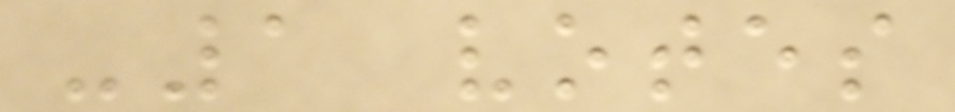-1 votes
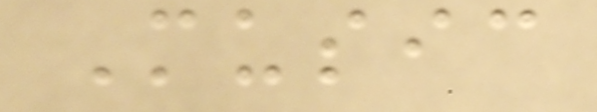Music
